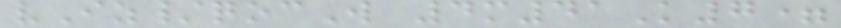vIz/qocW 4m41K7=
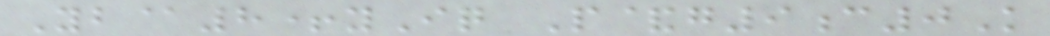Yb@8+yIq P&g9c0K
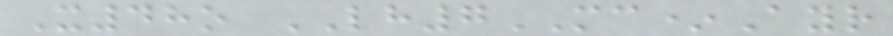X48o LH7MC*Ayr
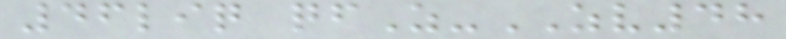46liq qfZ-ZV48
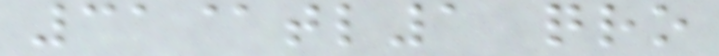31@tl1 qro
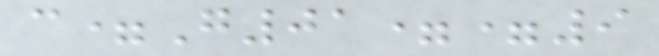c=G01==9
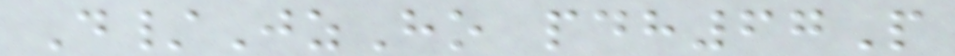D/JzHo pdh67P
